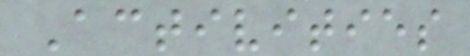Activities
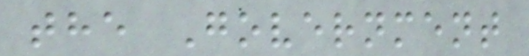the Government
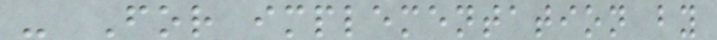- For implementation by
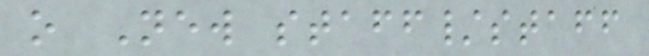o New staff/staff
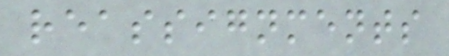reassignments
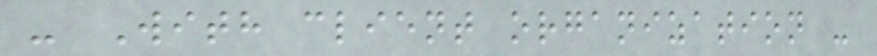- With client organization -
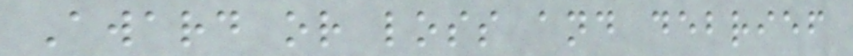Award or loss and debrief
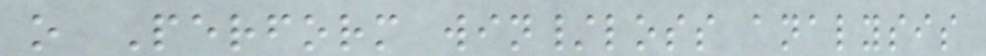o Perform win/loss analysis
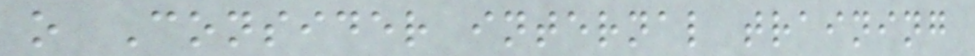o Consider internal training
